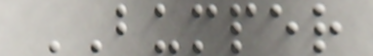BUMPER
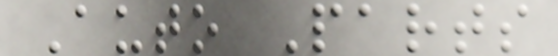Auto Parts
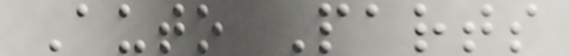Auto Parts
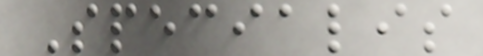Specialis
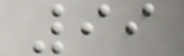99
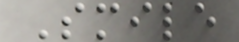Smile
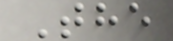The
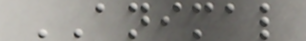ANIMAL
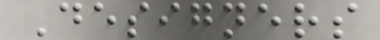Designers
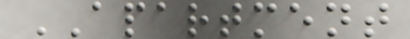APARTMENT
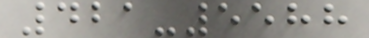421-5588
